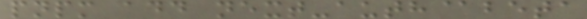pnpm add next-auth@beta
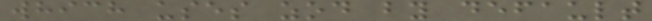which uses zod by default
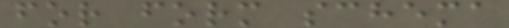for form schema
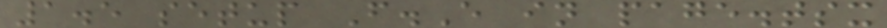1.5 setup F.E in page.tsx
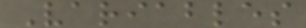Variables
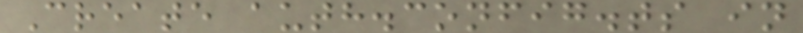Create auth.config.ts in
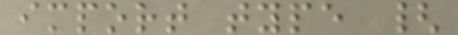import type {
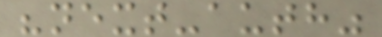"next-auth"
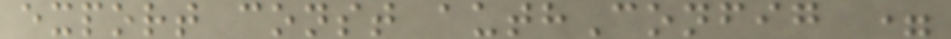export const authConfig =
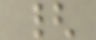{
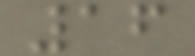16
